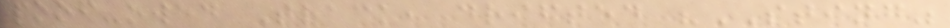poof-owed Track, drifted "STING"
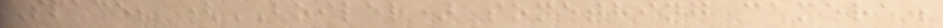Space? (BOILER) something camera.
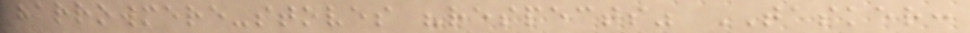harrowmere-stoves "respects" TASKER:
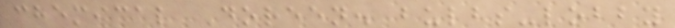chemical Doreen. bulbs-lobby
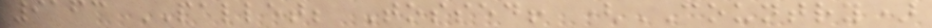9163 PALLET; Tossed! (COUNTRY)
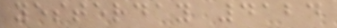yesterday 4124
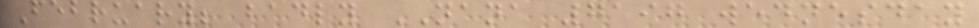February; badly NANA 7197 wednesday
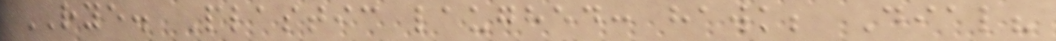RYE. Plastic laughed: hawk; Dial?
